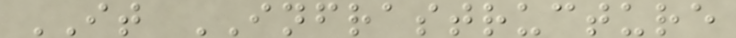IT INFRASTRUCTURE
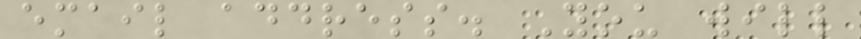email address. You will
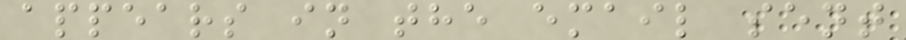appears in the email sent
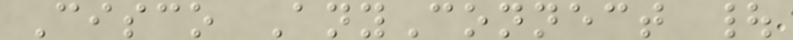Cisco AnyConnect |
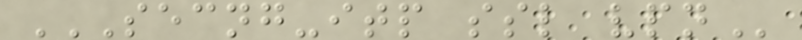SECNG-ITP SSL VPN
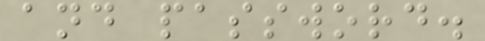and password.
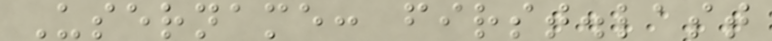Username: first.last
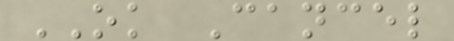OK Cancel
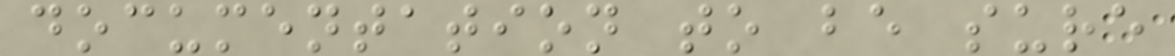documentation to be sure
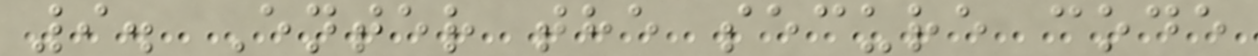9. Enter the secure code
